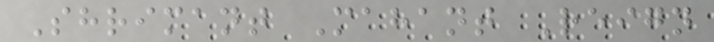Shrimant Mahant Reign
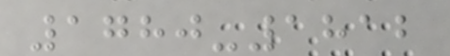1780-1812
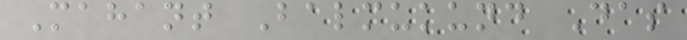Mahant Balmukund Das
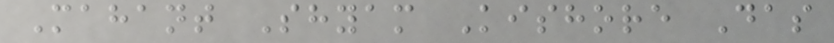Mahant Shyam Kishore Das
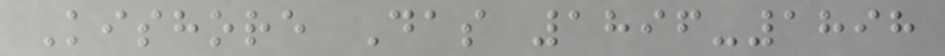Kishore Das 1896-1898
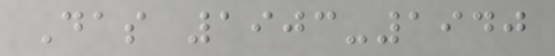Das 1903-1940
